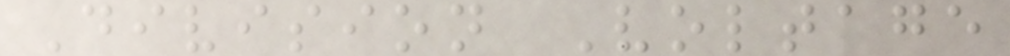Division Voltage
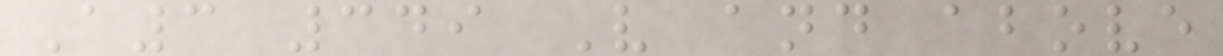A3 349 V and above
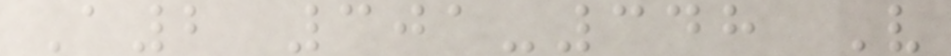A2 301-348 V
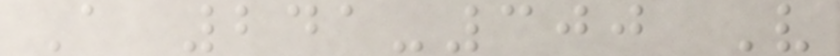A 241-300 V
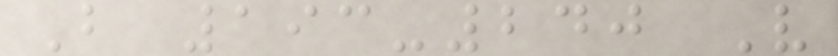B 193-240 V
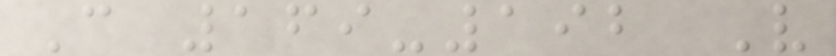C 169-192 V
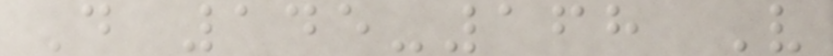D 145-168 V
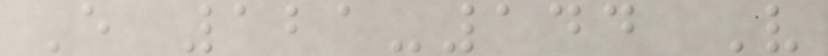E 121-144 V
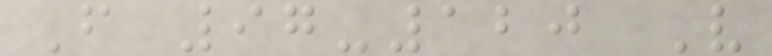F 97-120 V
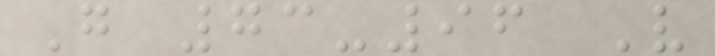G 73-96 V
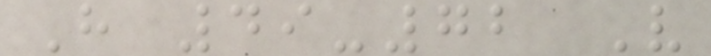H 49-72 V
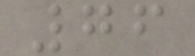76
